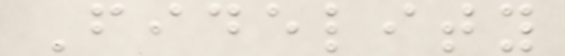Fidelity
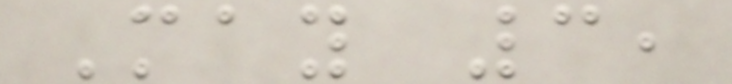May 3,
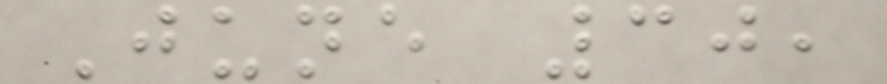June 30,
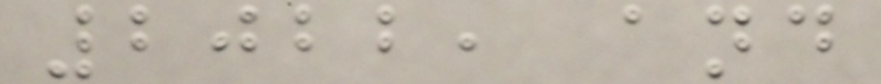2022, and
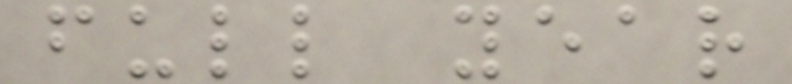full year
